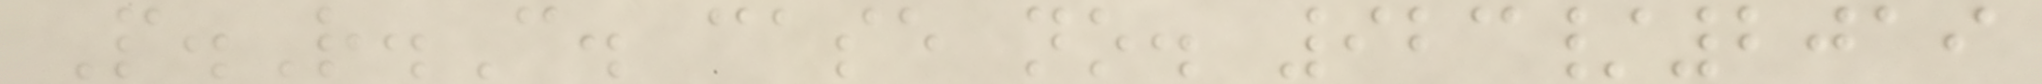P.R.C. case no. 923/2019
